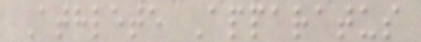Athlete Apparatus
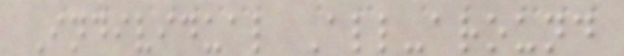Individual All-around
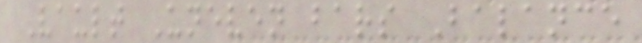Vault Uneven bars Balance
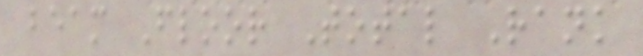beam Floor Total Rank
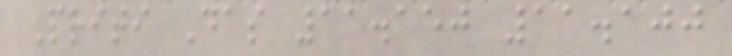Priti Das 11.150 11.100
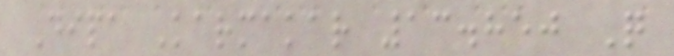Dipa Karmakar 13.850 Q
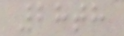28th
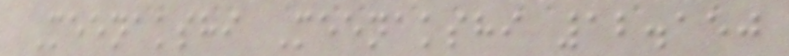Meenakshi Meenakshi 12.150
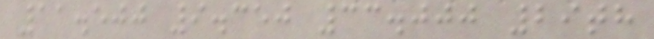11.500 9.350 33.000 29th
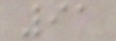91
